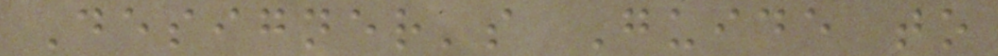Designer's Guide to
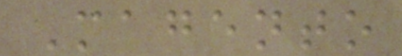Magento
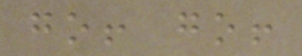go! go!
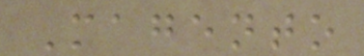Magento
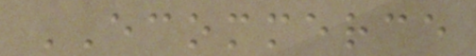ECOMMERCE
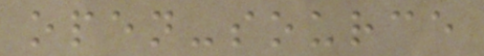open-source
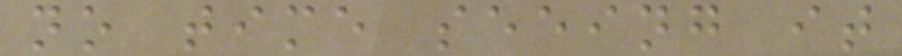no time seeing it
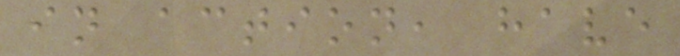in action, have
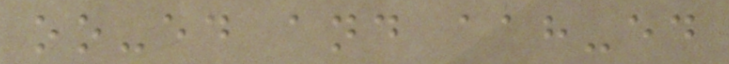oo-ed and aah-ed
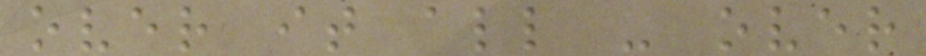over it all - over
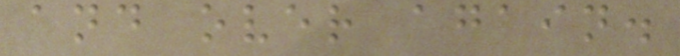and over again.
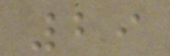29
